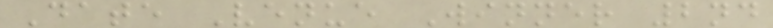Date Venue Winner 2nd
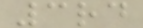3rd
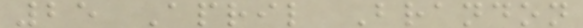25 April Brandon
